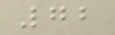72
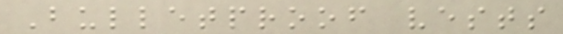Bulletproof vests
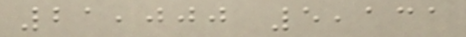21,000 5,131
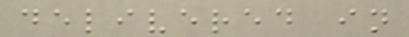delivered in
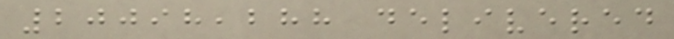20098,288 delivered
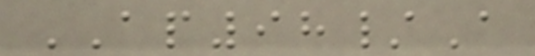AP98/A
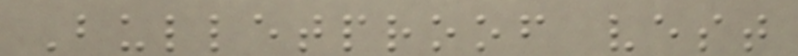Bulletproof vest
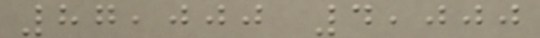87,000 4,000
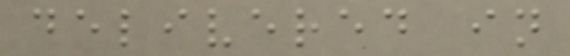delivered in
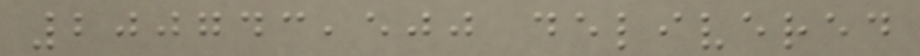200743,500 delivered
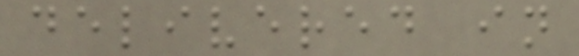delivered in
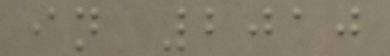in 2010
